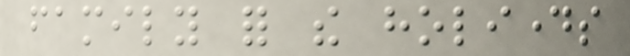family for the holidays
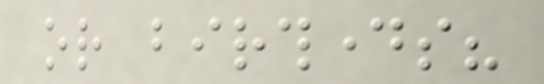or birthdays?
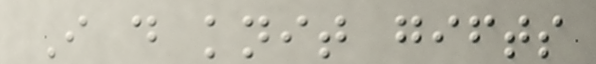I do knit gifts
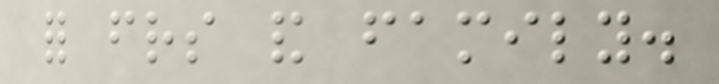for friends and family.
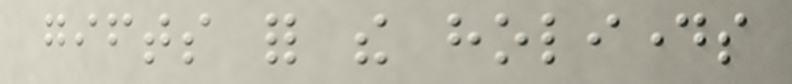gifts for the holidays
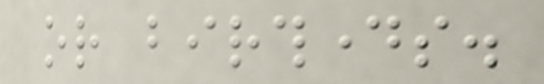or birthdays.
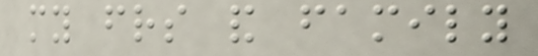my friends and family
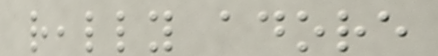really adore
